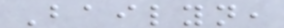Bailyn,
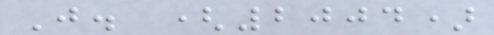J. (2004)
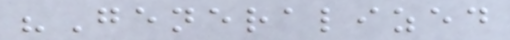"Generalized
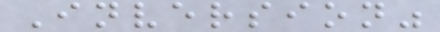Inversion"
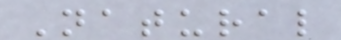Natural
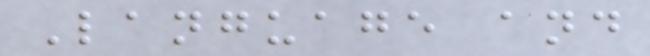Language and
